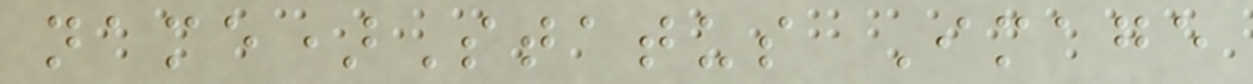name)Status Image
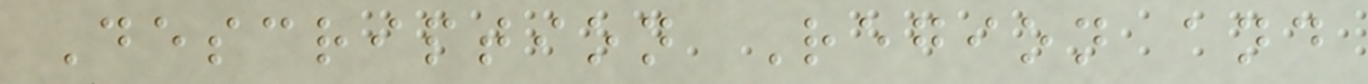Description Region and
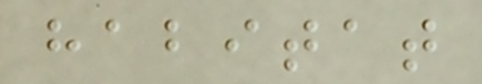habitat
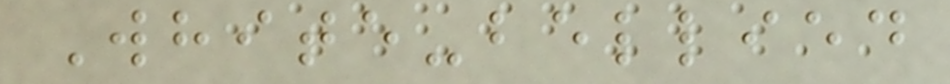White-bellied
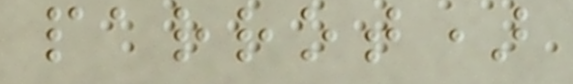parrot)
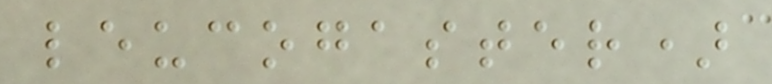leucogaster)
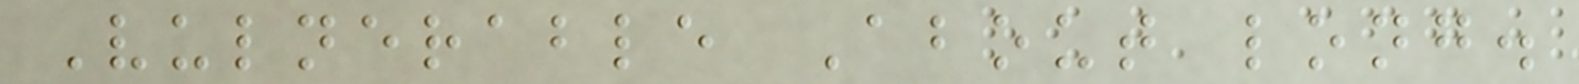Vulnerable About long.
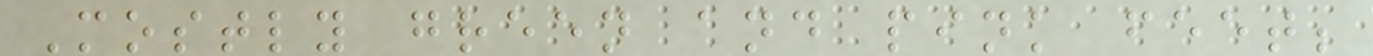Mostly green and pink feet;
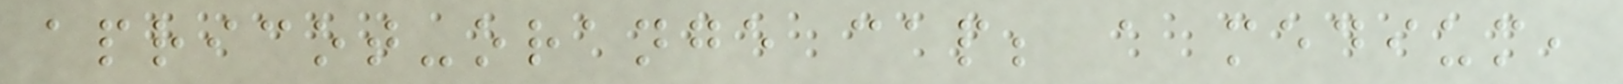apricot-orange cap; a medium,
